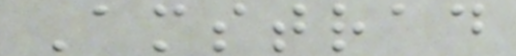Amstrad
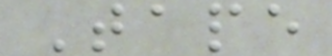Tape
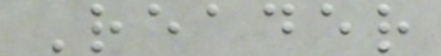Reader
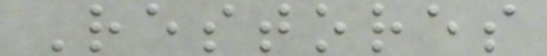Restores
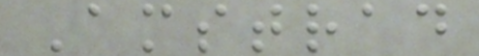Amstrad
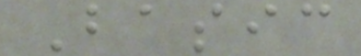Basic
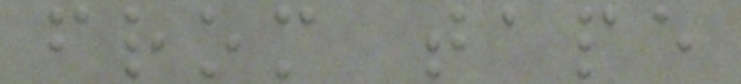from tape
